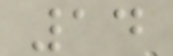14
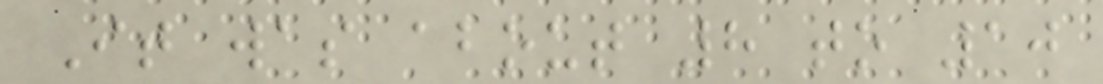It was about 8 to 10
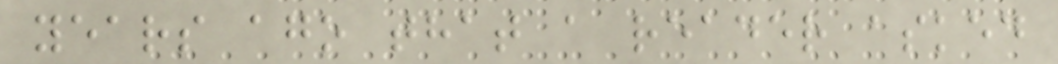years ago that a reader asked
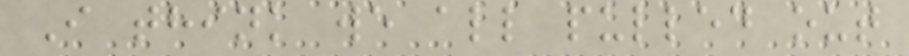I think we all pulled out
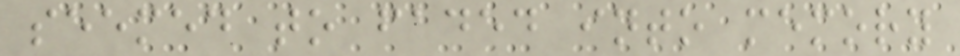seemed to faded into memory
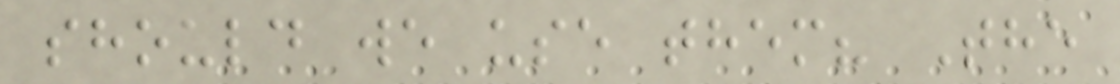should we use them? The
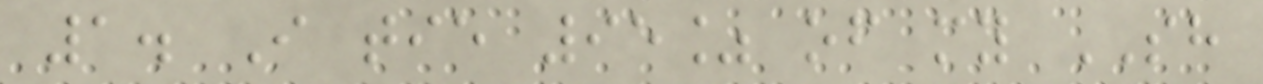1. I tie 95% of my SH
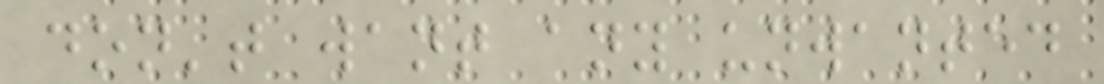don't want any unwanted
